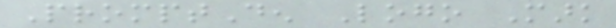PromptDen Logo Mark
